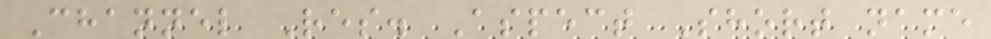Channel Res. Aspect Short name
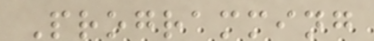Programming
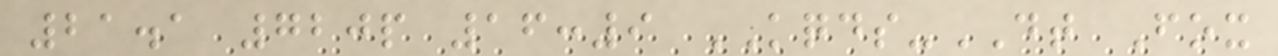21.1 720p 16:9 KQDS-DT Fox
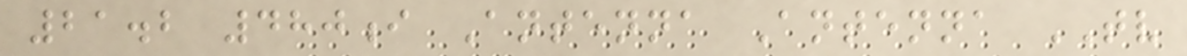21.2 480i Antenna Antenna TV
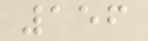156
